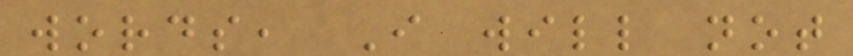words, I will not
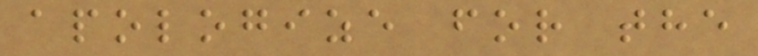apologize for the
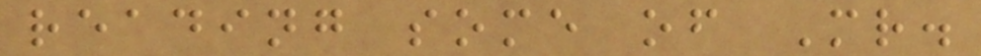reading some of Mr.
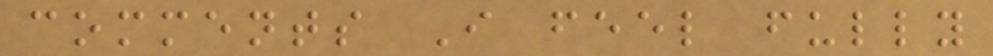comments I feel fully
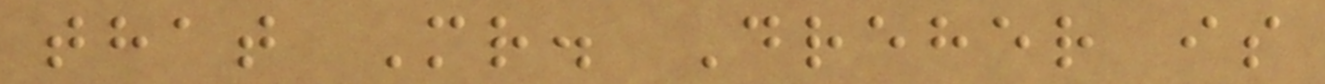that Mr. Dreher is
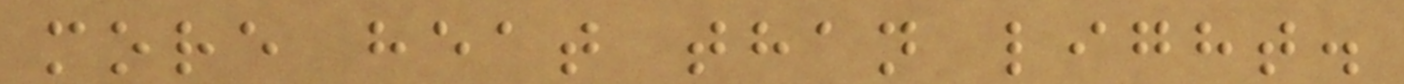more heat than light.
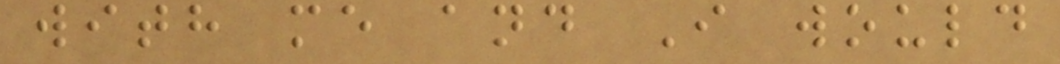with me and I would
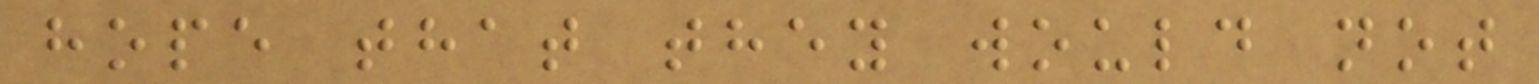hope that they would not
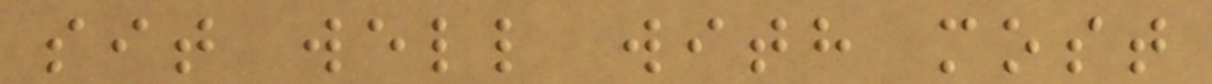sit well with most
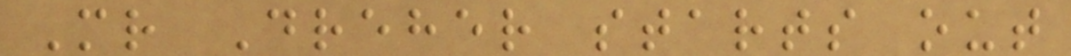Mr Dreher starts out
